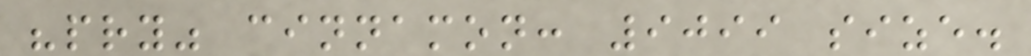"pry" cinnamon: 9099 size.
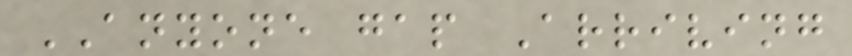ANYONE gap Arriving
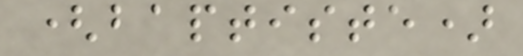(baptiste)
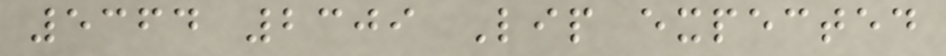5364 2309 Lip expected
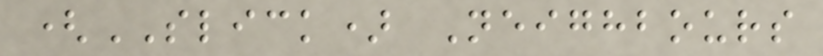(SLICK) Neighbours
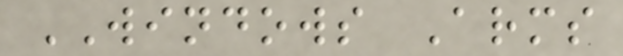WINDOWS Arms
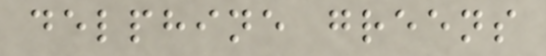delphine greens
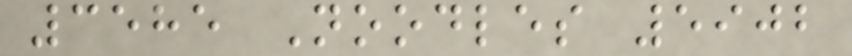3585 Noodles 5902
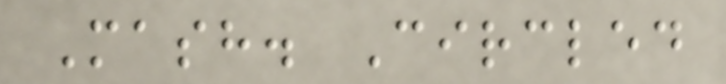Mash. Circled
